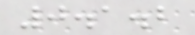0.1.2
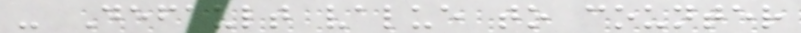- Default value to counter
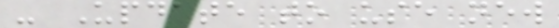- Update to use new
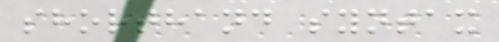shorthand syntax
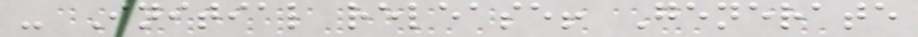- Initial release! Generate
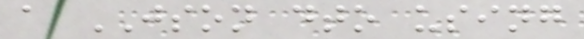a JSON dto using
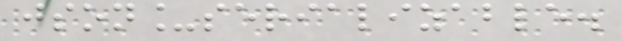json_serializable.
